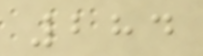284
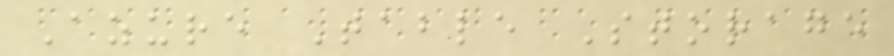Azure Table Storage
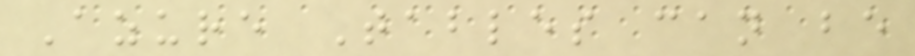Azure Tables can be
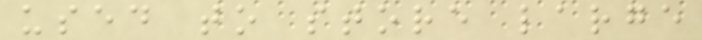used to store large
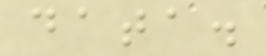data.
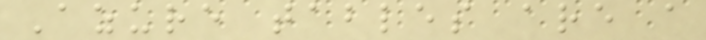Azure tables are a
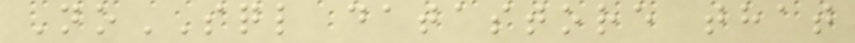NoSQL datastore that
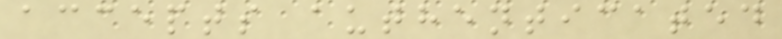accepts authenticated
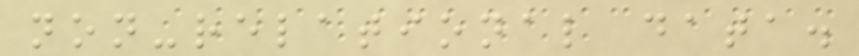non-relational data.
